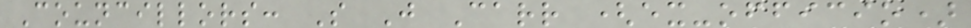Councillors: S J Carr (ex-officio)
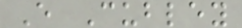E Cubley
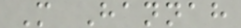M Hannah
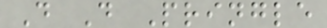D D Pringle
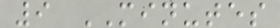9 MINUTES
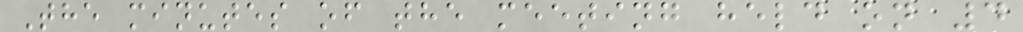The minutes of the meeting held on 4
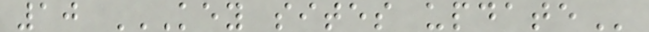10 KEY SITES UPDATE
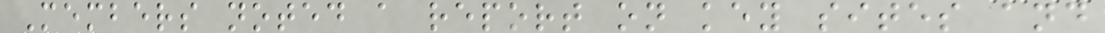Members noted a report on key sites and
